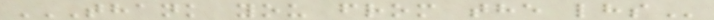THANK YOU FROM THE LHS
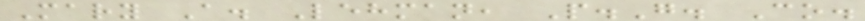Mary A. Lehman, P.G. Co.
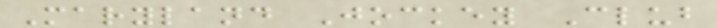Maryland Jockey Club
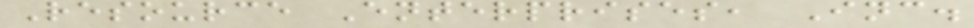Resource Enterprises, Inc.
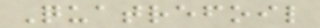Quatrefoil
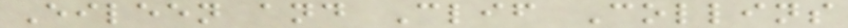Eileen and Clif Collins
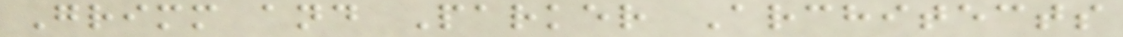Grimm and Parker Architects
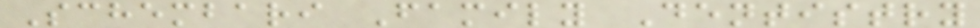Schembari Family Dentistry
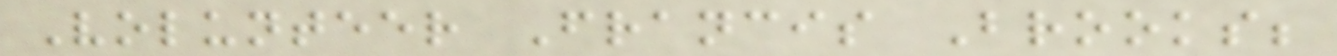Volunteer Francis Brooks;
